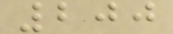200
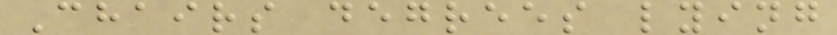Chairs degrees lying
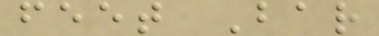feet Bar
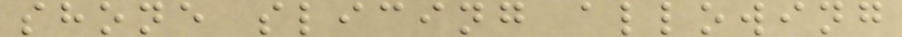shone slicing allowing
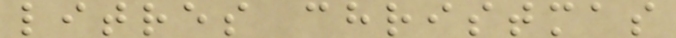litres christmas
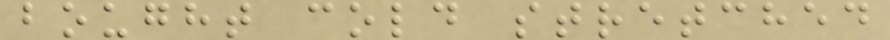bought cold stretched
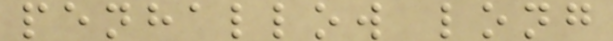penhallow long
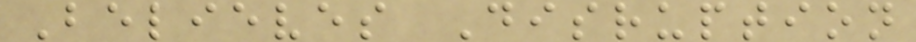Believes Disruption
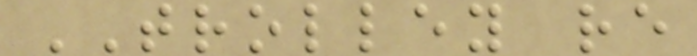TROLLEY re
